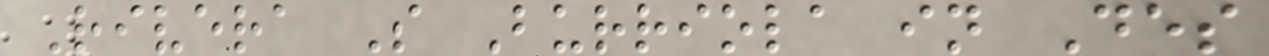Rivera S Burriola in Des
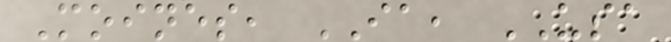Moines, IA, USA
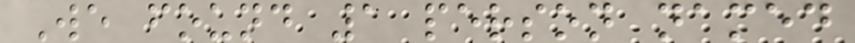We found 1 person named
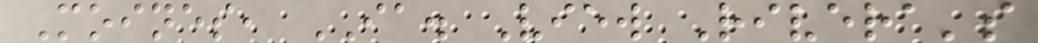Moines, IA. View Rivera's
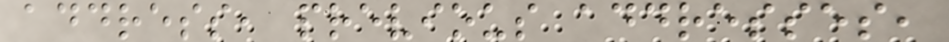address, previous addresses,
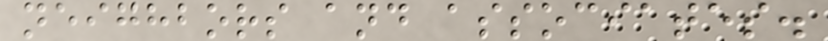neighbors and associates.
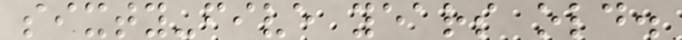sixty-five years old.
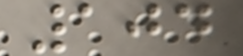104
